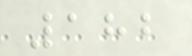182
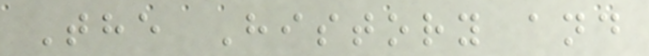The History and
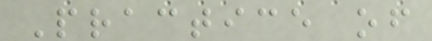Practice of
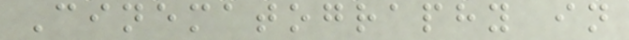Cinematography in
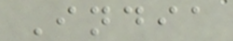India
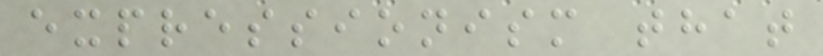expressionism that
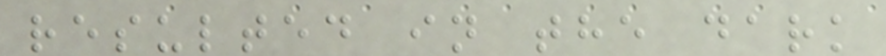resulted in the dark
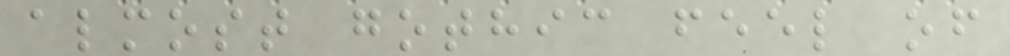almost gothic feel of
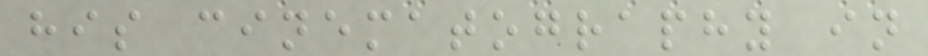his cinematography in
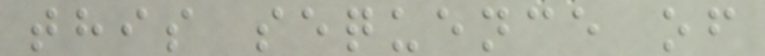this sequence of
